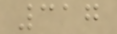317
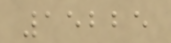15225
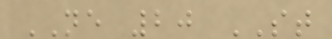NE 20 ST
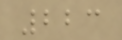223
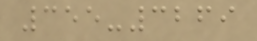355-3269
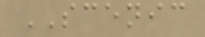SCENIC
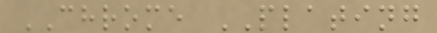CHROME PLATING
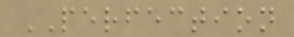PERFECTION
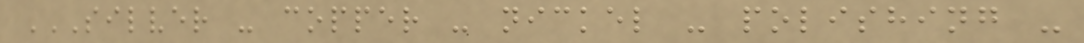SILVER - COPPER - NICKEL - POLISHING -
